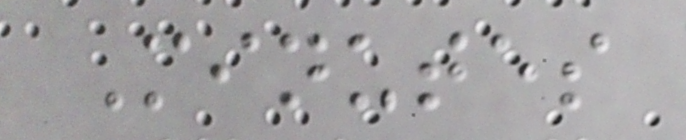Minutes
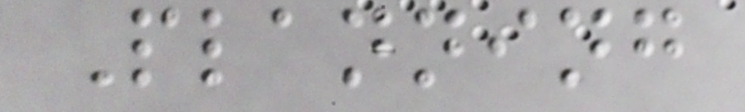Planning
